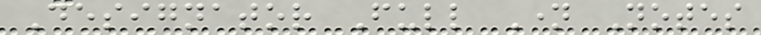Designator Full Name Notes
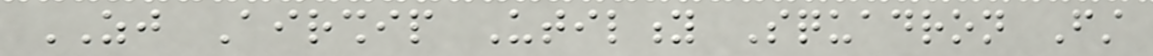ZJ Airship Utility Squadron First
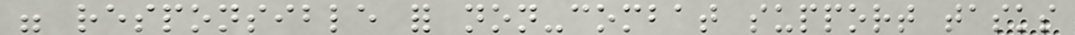were responsible for non-combat support tasks
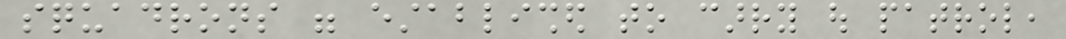squadrons were established to carry out patrol,
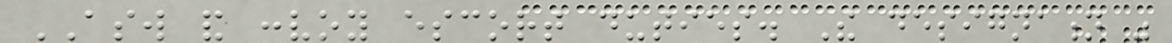ASW and convoy escort duties. The designation was
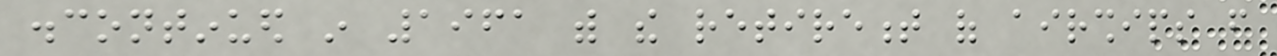discontinued in 1961 with the retirement of airships from
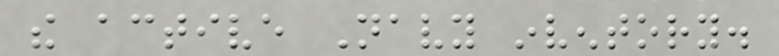the active Navy inventory.
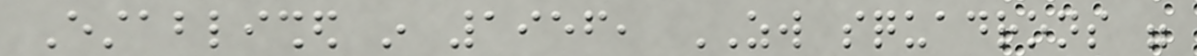Established in 1956, ZW squadrons were
